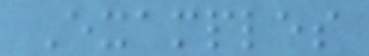Examples
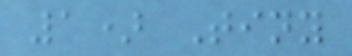1) Tiny
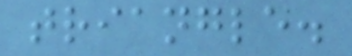triangle.
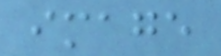image
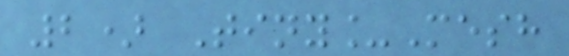2) Tiny_Mesh
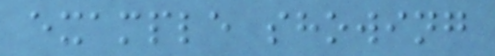example showing
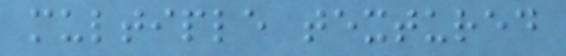multiple textured
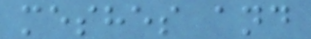meshes and
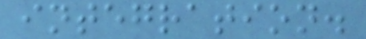integration.
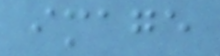image
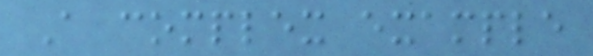A complex example
